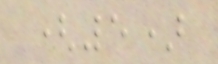(5)
